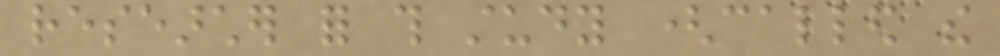researcher for this study (called the
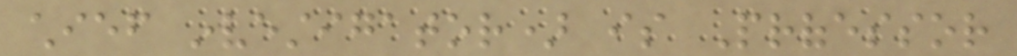chief investigator) is Professor
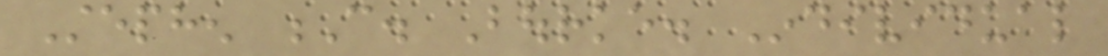Stephen C. Bourke. Individual
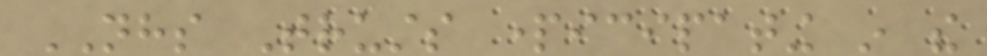NHS Trusts participating in the
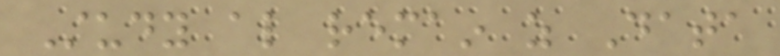Study also remain as Data
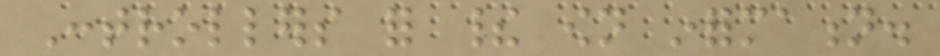Controllers for their own information.
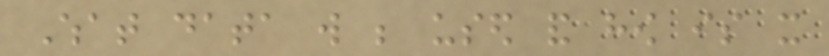What data will be used and how is it
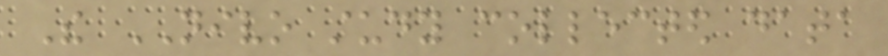The NIVO study collected data
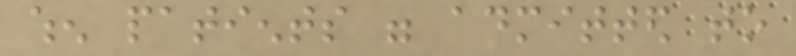when patients were admitted to
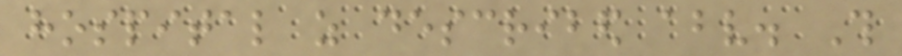hospital as described above. This
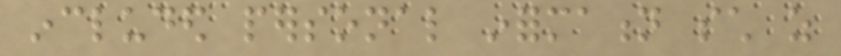included personal information such as
